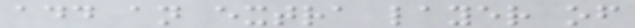add an extra layer of
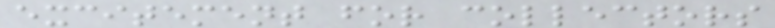excitement for collectors
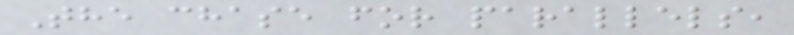The chase for parallels,
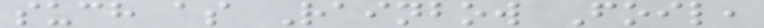such as Rainbow Foil,
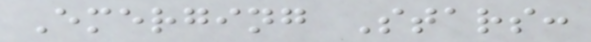Emerging Stars:
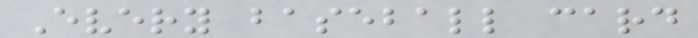Every baseball card
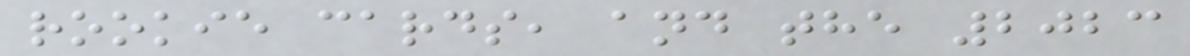rookie cards, and the 2023
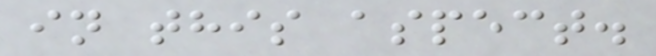in this aspect.
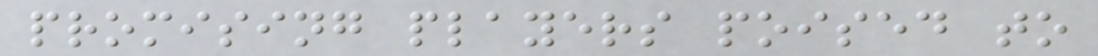promising players poised to
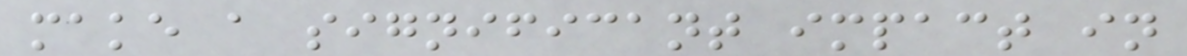make a significant impact in
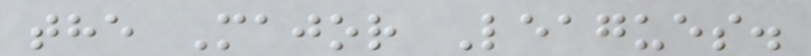the Major Leagues.
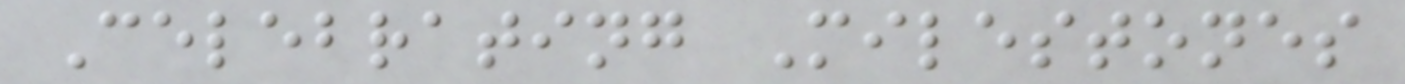Celebrating Milestones
